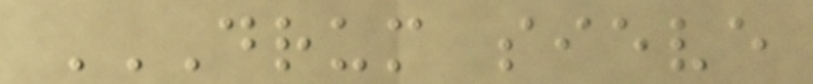DRUM SIEVE
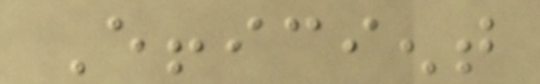Efficient
